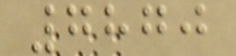7870
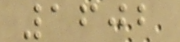1602
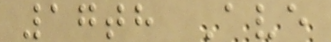17th Ave
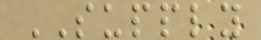SUPPLY
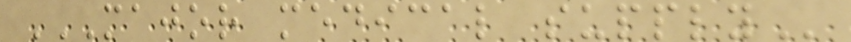MAJOR MEDICAL SUPPLY
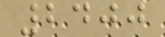2400
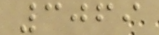3069
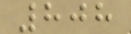808
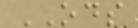ODS
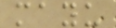mayu
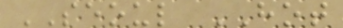SEOUL HOT
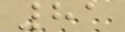81
